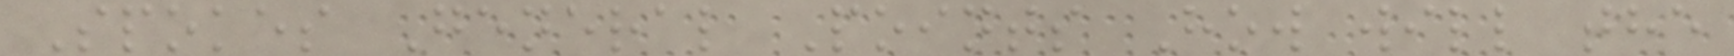Spokes General Points How will the
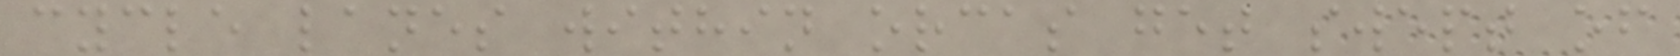cycle lanes within orcas get swept of
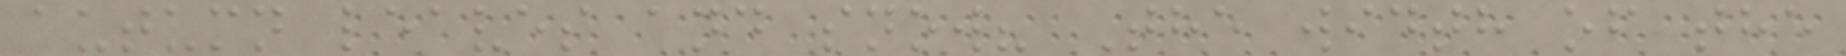autumn leaves and snow? The width of the
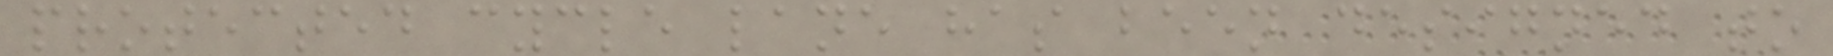protected cycle lane has been designed to
